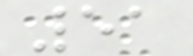51
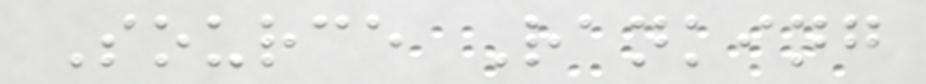Source Ranking
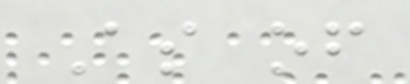As of
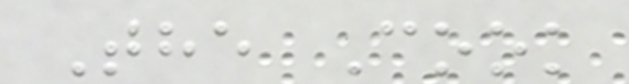The Cook
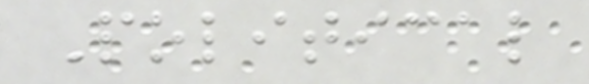Political
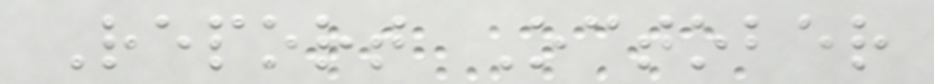Report October
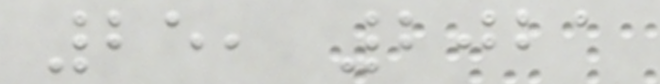25, 2021
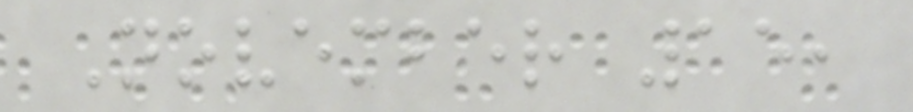November 15,
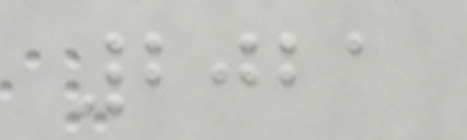2021
